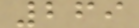269
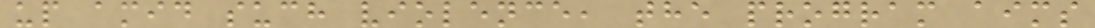up amid such violence, the program aims
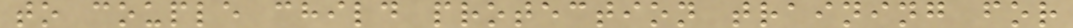to couple child protection training for
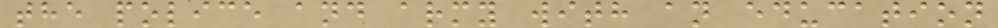the police and army with an education
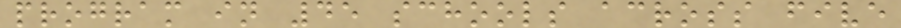program in 45 schools across five
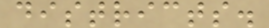districts.
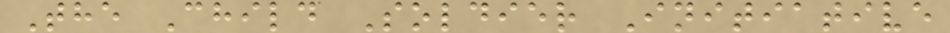The Child Soldier Initiative
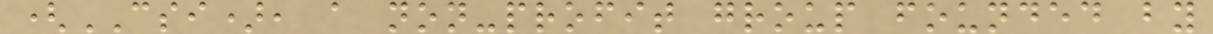(CSI), a non-profit group founded by
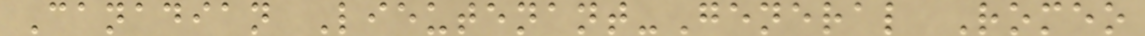Canadian Lieutenant-General Romeo
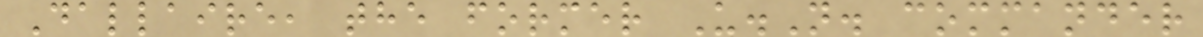Dallaire, the former U.N. commander
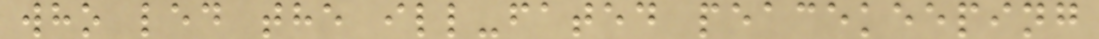who led the ill-fated peacekeeping
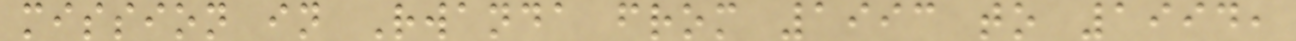mission in Rwanda from 1993 to 1994,
